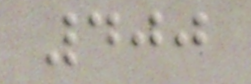400
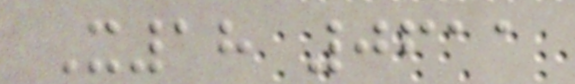X18 0611
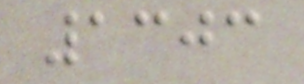1303
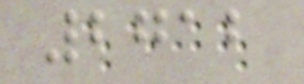2712
